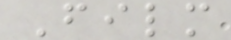Film
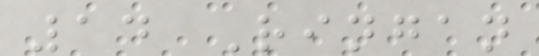14 Ringan
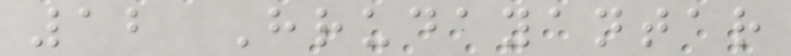12 Hrudayantar
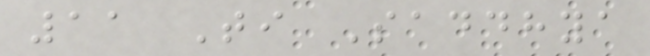11 Ti Saddhya
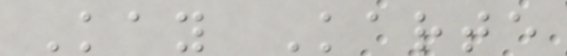Kay Karte
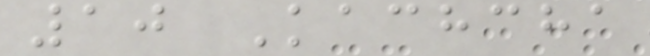10 Kachcha
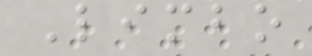Limbo
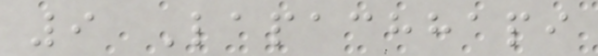9 Lapachhapi
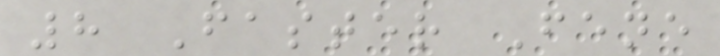8 Faster Fene
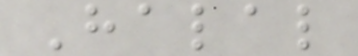Halal
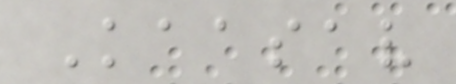Kaasav
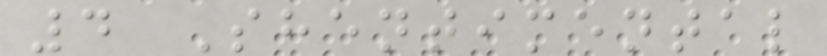4 Shentimental
